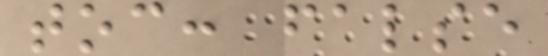toc: false
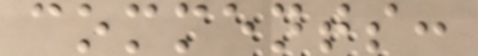comments:
